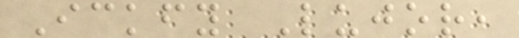Ickfy Lujor,
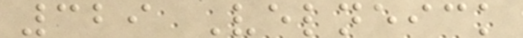329 Velneick
